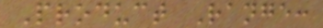Product Range:
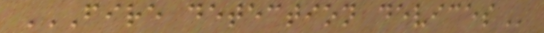FIRE DETECTION DEVICES
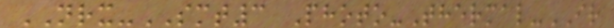NRX-SMT3 Photo-Thermal-IR
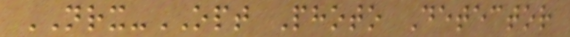NRX-OPT Photo Detector
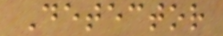Detector
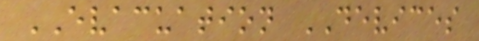EVACUATION DEVICES
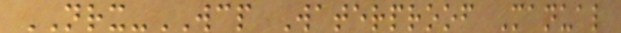NRX-WCP Waterproof Manual
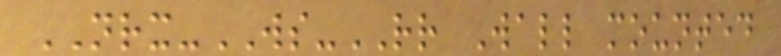NRX-WS-RR Wall mounted
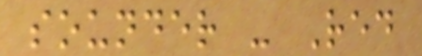sounder - Red
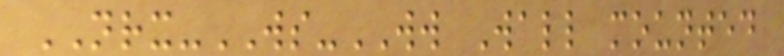NRX-WS-WW Wall mounted
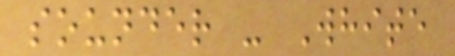sounder - White
